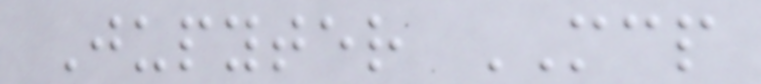Jupyter MCP
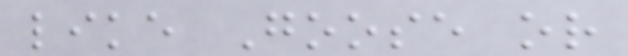like Goose or
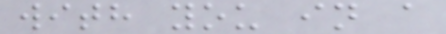with you in a
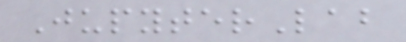JupyterLab
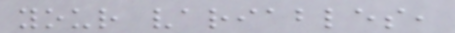your variables,
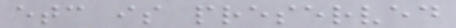etc is preserved
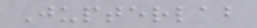Jupterlab
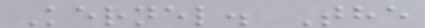Kernel. The
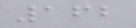162
